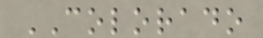COLORADO
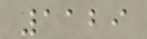1129
